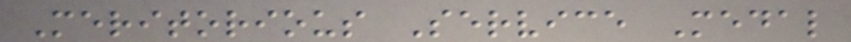Meritorious Service Medal
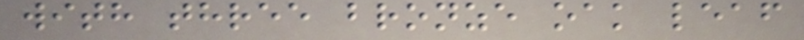with three bronze oak leaf
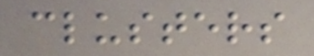clusters
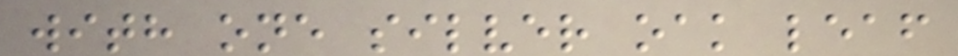with one silver oak leaf
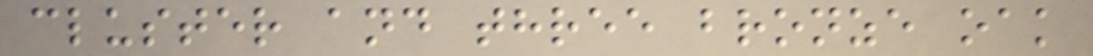cluster and three bronze oak
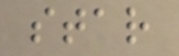star
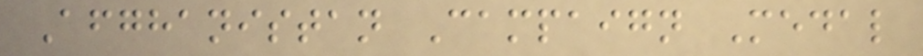Afghanistan Campaign Medal
